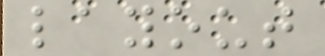layout
